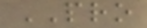PRO
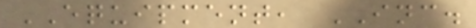EQUIPMENT, INC.
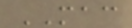MAC
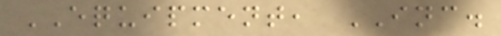EQUIPMENT, INC.
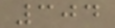304
